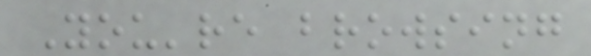You're browsing
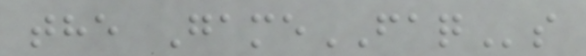the GameFAQs
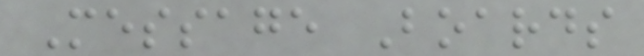Message Boards
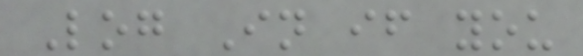Log In if you
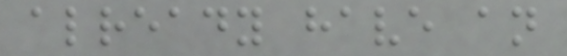already have an
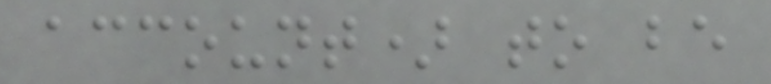account) to be
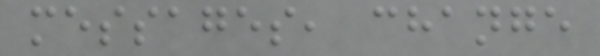messages, change
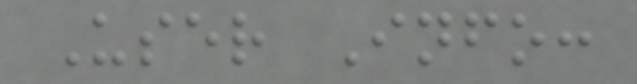User Info:
